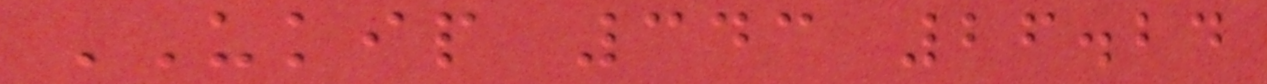UKIP 343 26.24
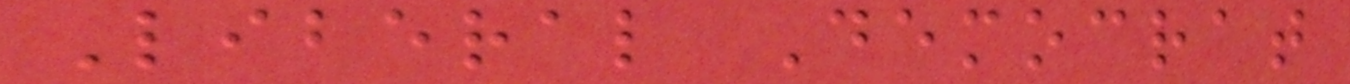Liberal Democrat
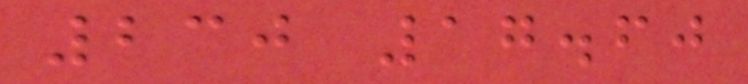230 17.60
